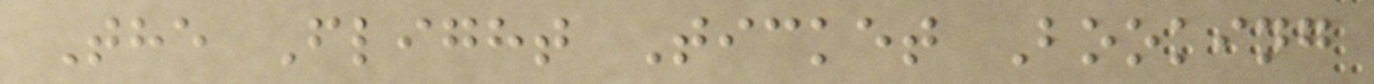The Flight Ticket Booking
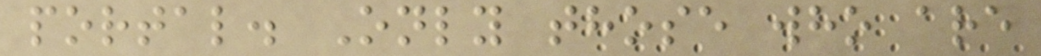portal. Only those who are
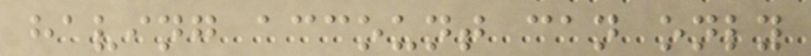having account can only
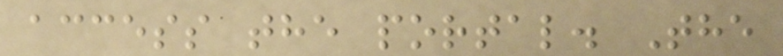access the portal. The
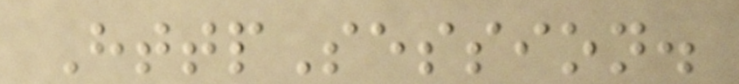HttpSession.
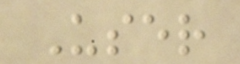User
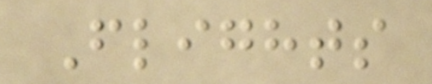Flights
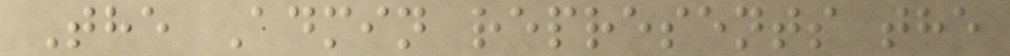The Admin represents the
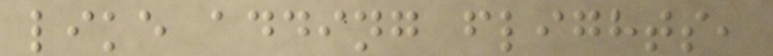like adding flights,
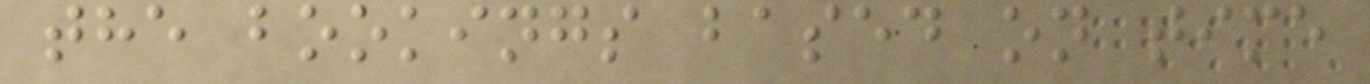the bookings based on time
